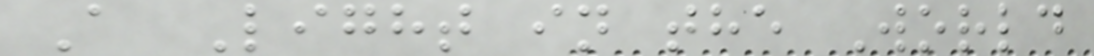A Light in the World
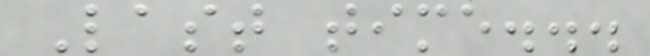Last time...
